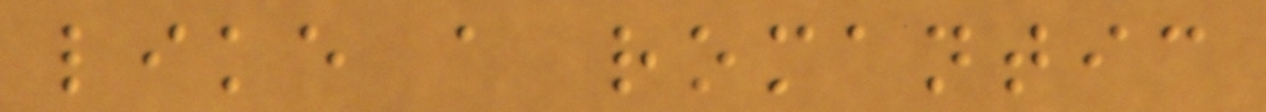like a romantic
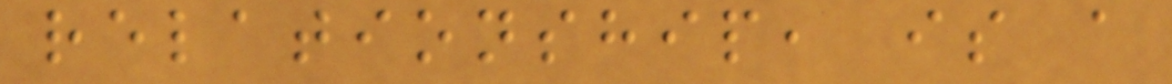relationship, is a
